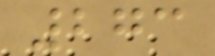273
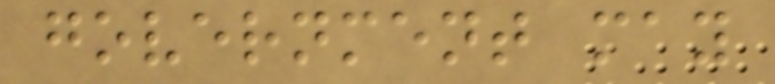government may
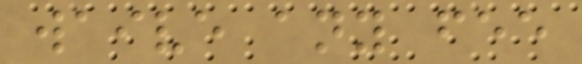waive any fee
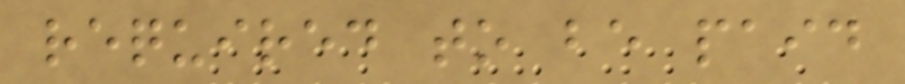required to be paid
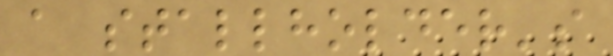a stallholder's
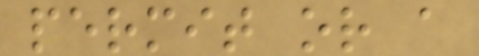permit or a
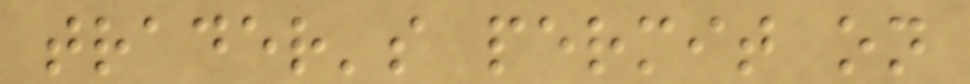trader's permit on
